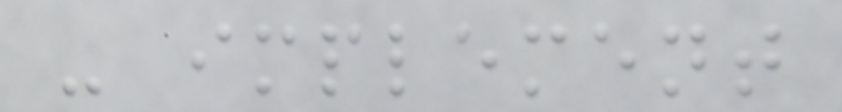- implement
